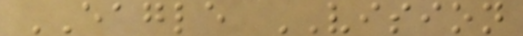EAGLE VISION
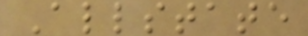Allstate
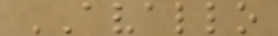AVALLO
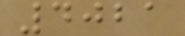4021
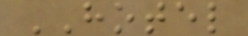HOTEL
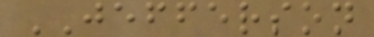JEFFERSON
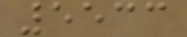5533
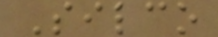Silco
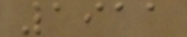1911
